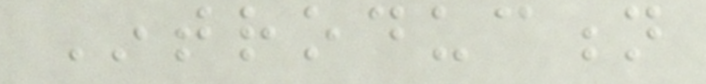Introduction
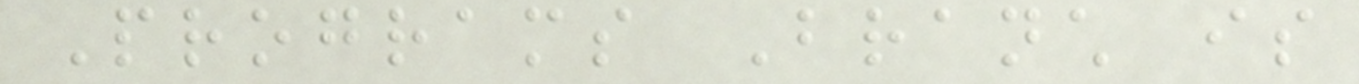Programs Branch is
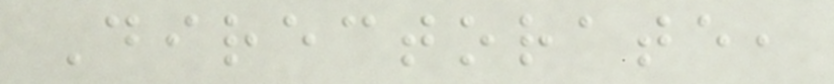Directorate,
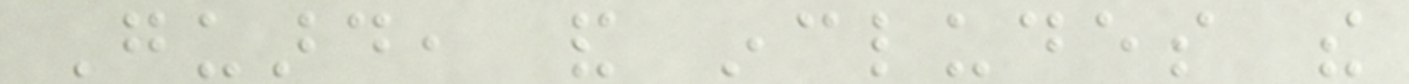Guard, and includes the
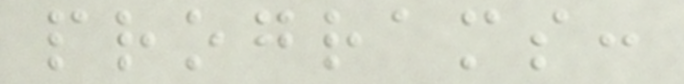programs:
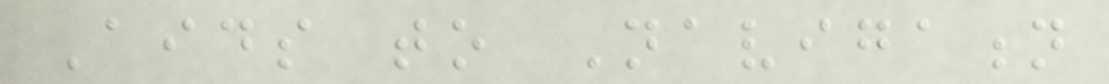Aids to Navigation
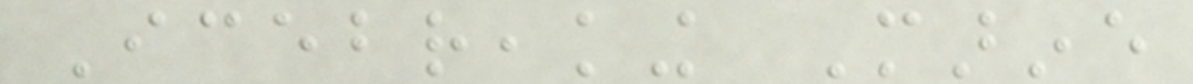Icebreaking Marine
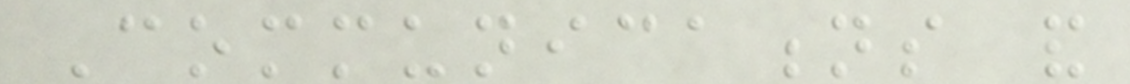Communications and
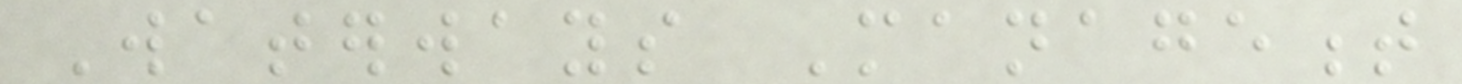Waterways Management
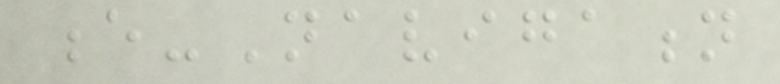e-Navigation
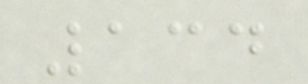134
